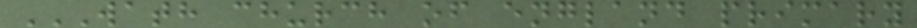WATH CHURCH OF ENGLAND PRIMARY
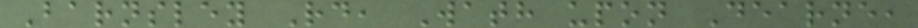Barnsley Rd, Wath upon Dearne,
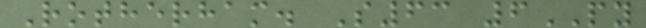Rotherham. S63 6PY
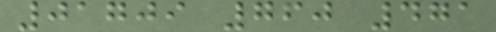01709 760 471
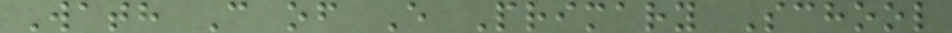Wath C of E Primary School
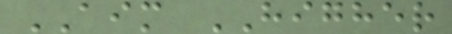AIM HIGHER
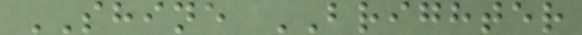SHINE BRIGHTER
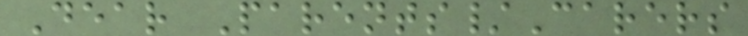Dear Parents/Carers
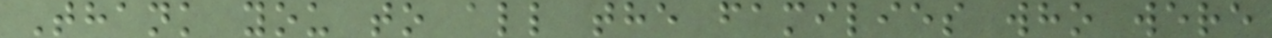Thank you to all the families who were
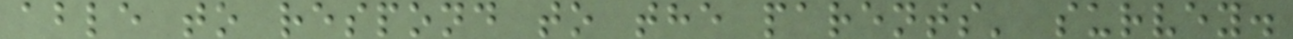able to respond to the parents' survey.
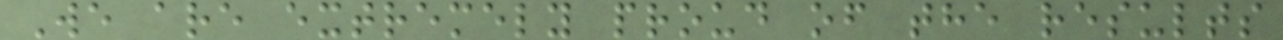We are extremely proud of the results
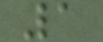1
